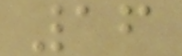16
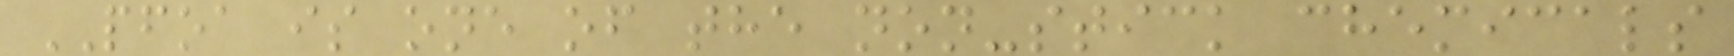PFOA is one of the non-stick chemicals
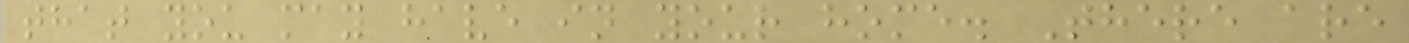that you may have in your home. There are
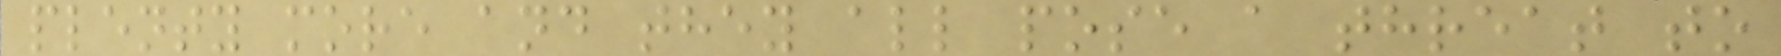plenty more and they all pose a threat to
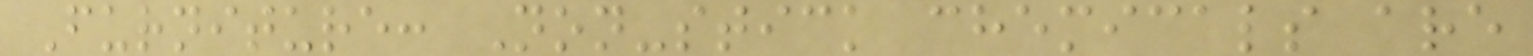Furniture: Non-stick chemicals are
